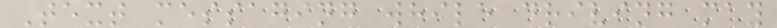Text messaging while driving may
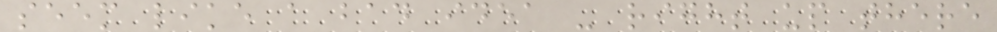seem like a bad idea - right up there
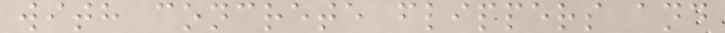with concrete flippers and
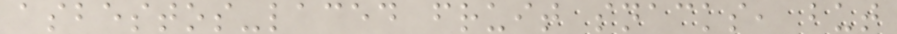asbestos-laced fruit snacks, but
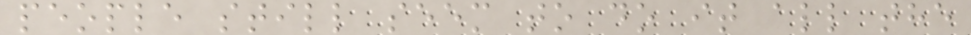people still seem to do it all the
